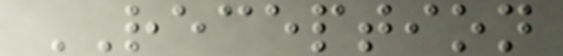RECEPTION
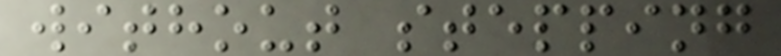without stepping
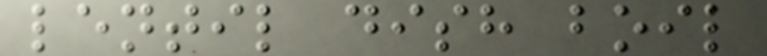lentil dish boil
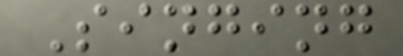Singing
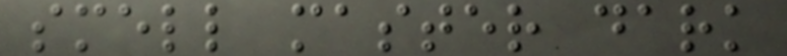smell master dark
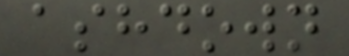ashdown
